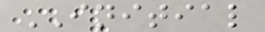INITIAL
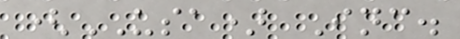(USA) Inc.
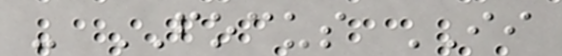- FOCUS II
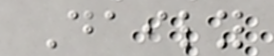Daily
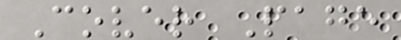Cover Page
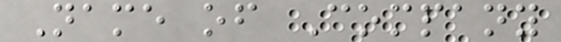Name of Company
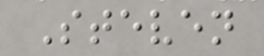Steven
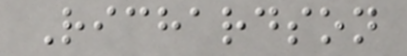Richardson
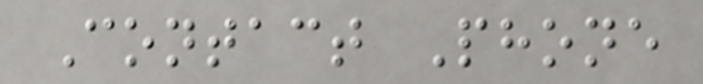Contact Phone
